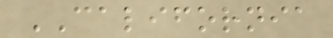CALIFORNIA
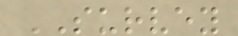SURVEY
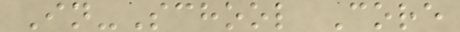In-School Core
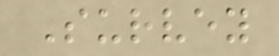Survey
